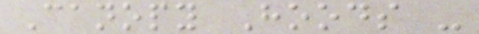Canopy Hoods -
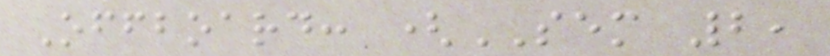Offboard: (SEM 2,
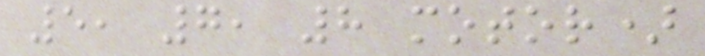5, 7, 8 motor)
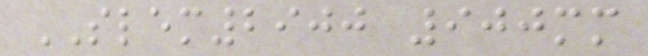SLEM2900 900mm
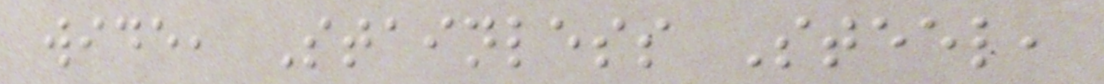wide, Stainless Steel,
